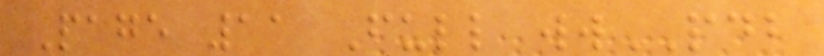Page 11 Full wwPDB
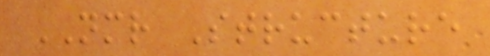NMR Structure
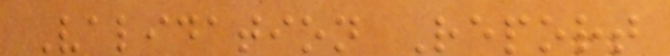Validation Report
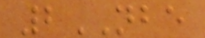2NBE
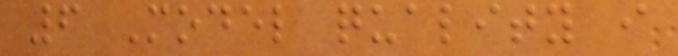6 Model quality i
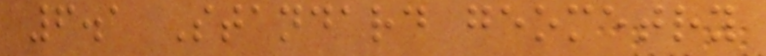6.1 Standard geometry
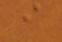i
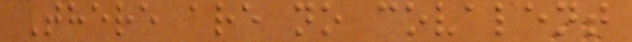There are no covalent
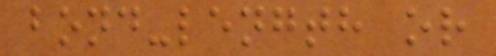bond-length or
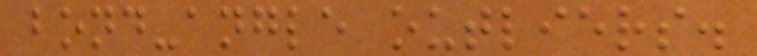bond-angle outliers.
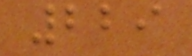229
